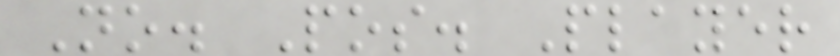No. Pos. Player
